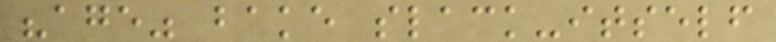"age" bake slack-itself
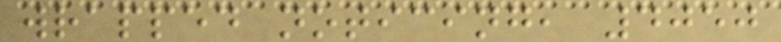wrapped noticing, 4050
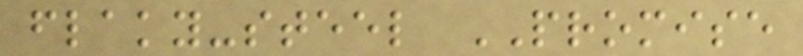flaky-steel PROMISE
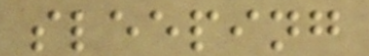sleeping
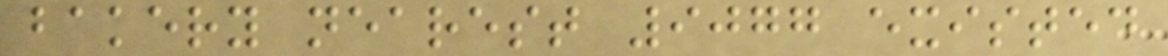bakery nearest 9077 existed
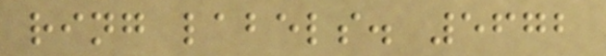ring labels. 5672
